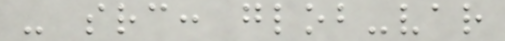- src: glob-var
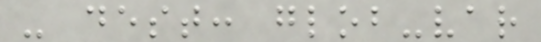- dest: glob-var
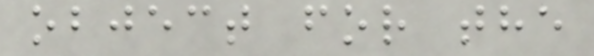object for the
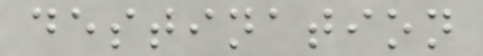destination
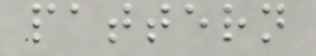pattern
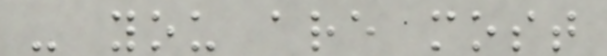- you are most
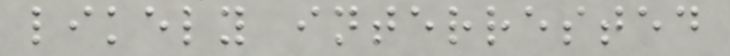likely interrested
